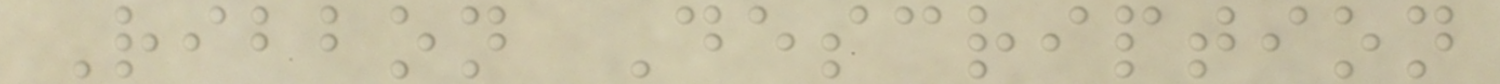Ribbon Description
